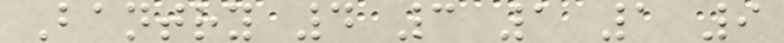Bantry 4 3 1 1 9
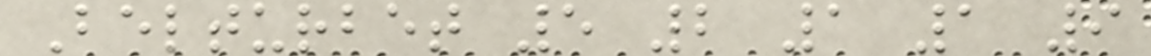Belturbet 5 2 1 1 9
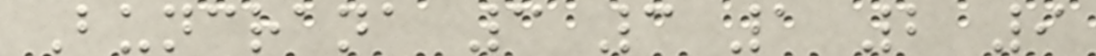Buncrana 3 3 1 2 9
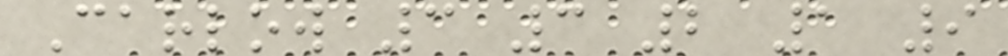Carlow 3 3 2 1 9
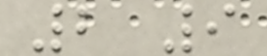2 9
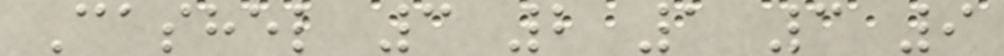Cashel 3 2 1 3 9
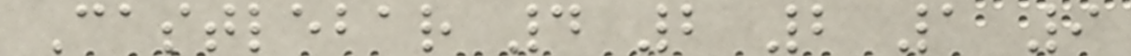Castlebar 4 2 2 1 9
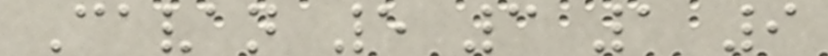Cavan 5 3 1 9
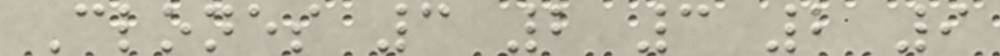Clones 3 2 3 2 9
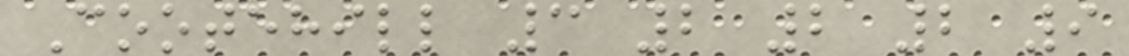Cootehill 3 2 2 2 9
